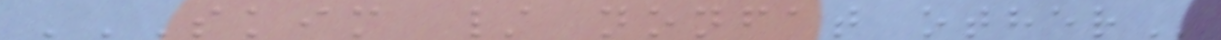SKIM / NONFAT OTHER
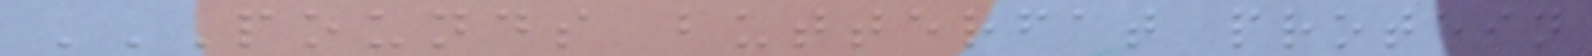POUNDS BUTTERFAT PROTEIN
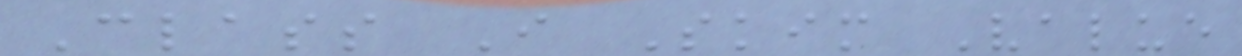Class I Skim Value
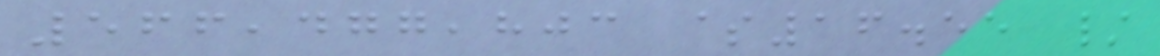566,477,803 $16.55 /
